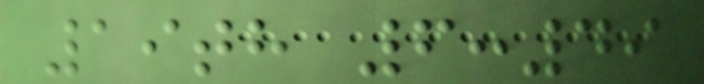19th 6:49
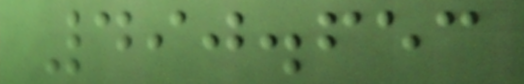490.653
